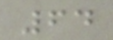64
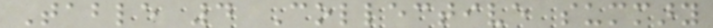Table 4 Collective summary
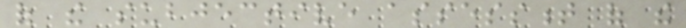of the subjective assessment of the
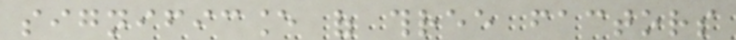significance of three factors
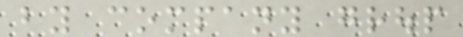by company group
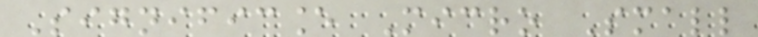Significance Micro Small
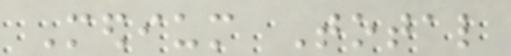Medium Total
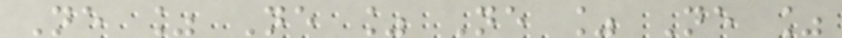Ne % Ne % Ne % Ne %
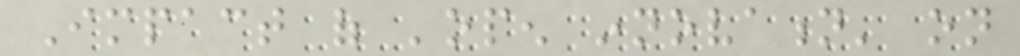Impact of 'open innovation' on
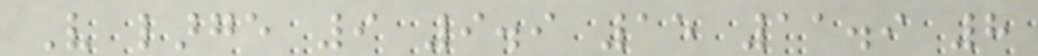Very large 9 9.9 15 11.9 8
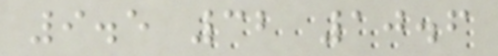9.5 32 10.6
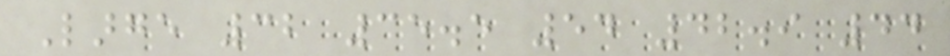Large 32 35.5 54 42.9 44
